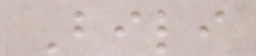Bili
